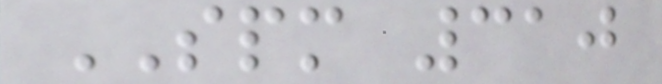SPM 310
